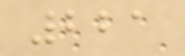221
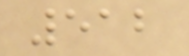512
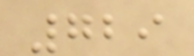729
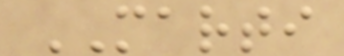MARTI
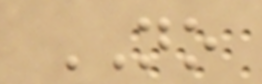NO
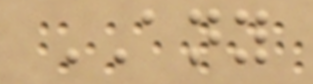ANY
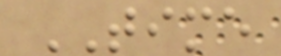TIME
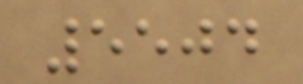5504
